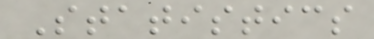Statistics
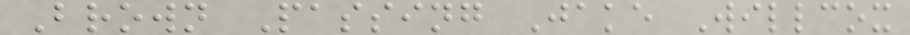Brown Passing Jake Willcox
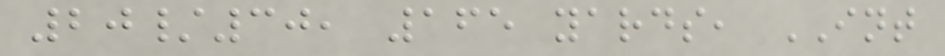20/30, 165 yards, INT
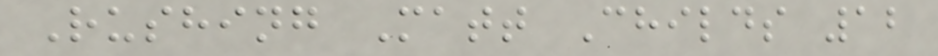Rushing Matt Childs 12
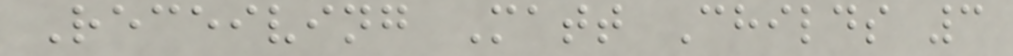Receiving Matt Childs 3
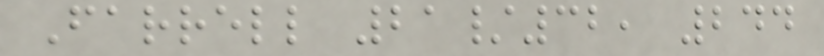Farrell 21/32, 244
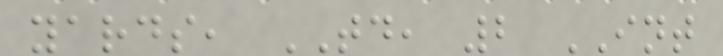yards, TD, 2 INT
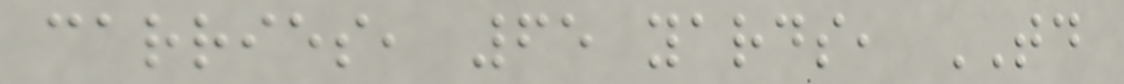carries, 65 yards, TD
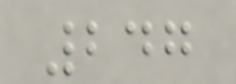247
